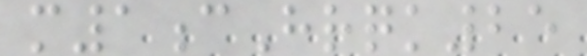m1cHrqk25
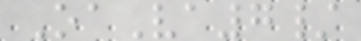OaVa7/
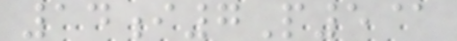14i7P5@
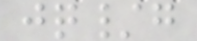jq/g
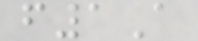f1A
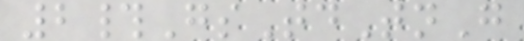2#GsTdTnG
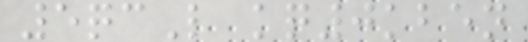5qcL kq0kben
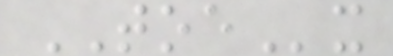TOEx
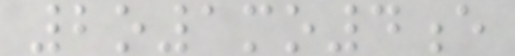2o1mo4e
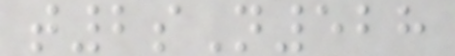t2sN528
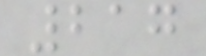217
